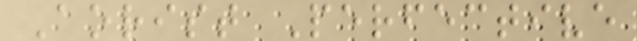Aorist Perfective
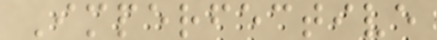Imperfective
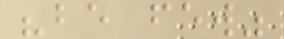"be few"
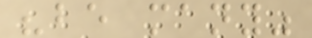"be many"
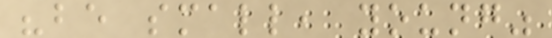"be small, young"
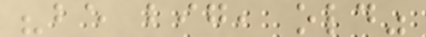"be big, old"
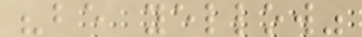"be yellow"
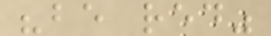"be red"
